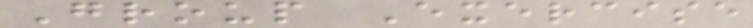Group Exercise
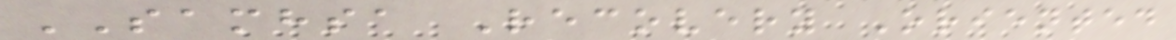SAMHSA Recovery Oriented
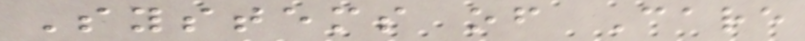Systems of Care
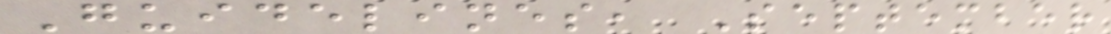Guidelines, September
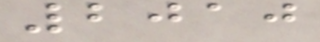2010
